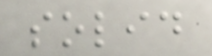solid
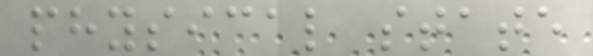physical state
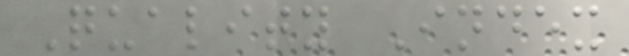Quality Index
